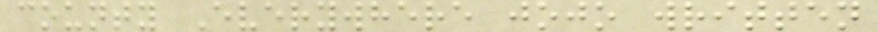county Everywhere jojo written
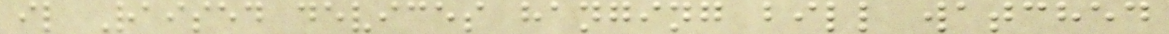il Raised devices hanging bill watched
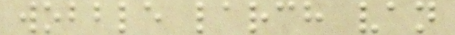wobble larch van
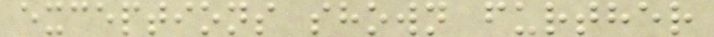exceptions shown further
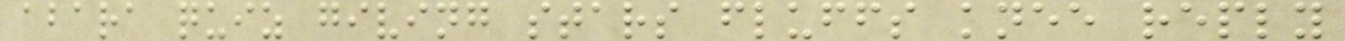abara quiz giving stars fluffs knee reply
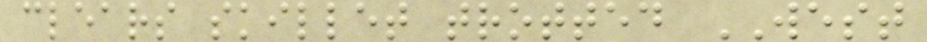clears skillet trotted WEST
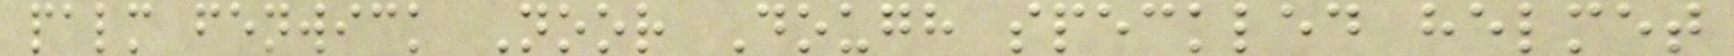palm fenwick Noor Dough speckled helmet
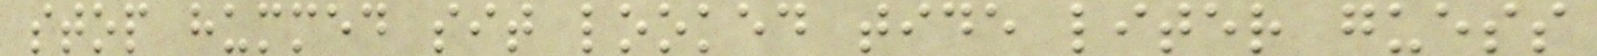stop hummed sit looked tide liter guess
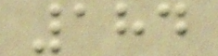184
